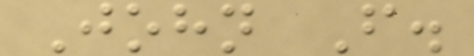John F.
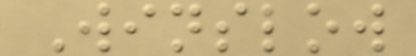Winslow
